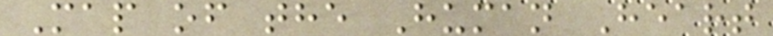Map of the Human Heart
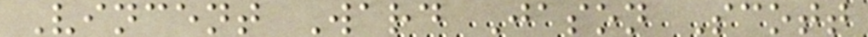Vincent Ward Jason Scott
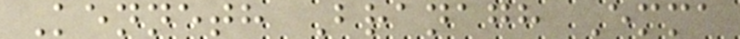Kenneth Branagh Emma
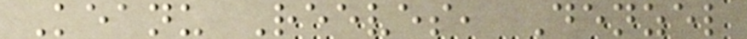Keanu Reeves, Denzel
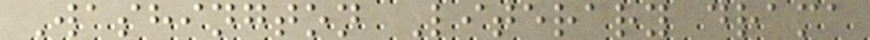Washington Literary drama
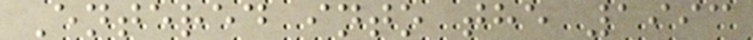Entered into the 1993
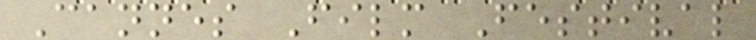Cannes Film Festival
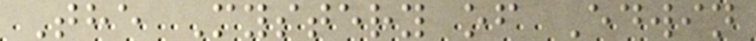The Mystery of Edwin
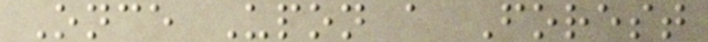Once Upon a Forest
